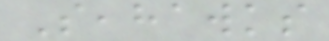Seahawks
